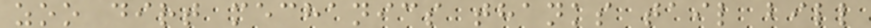zoo dirt mechanics thanks tail bill
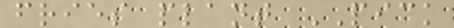fries plant PICK
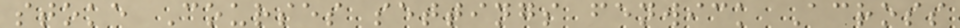stoke Courses settings fenwick Across
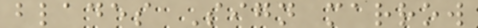blades Sign marrow
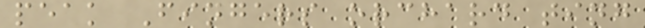peak Fingers orchard ting
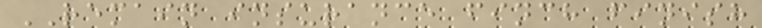REMAIN insurance finch finish
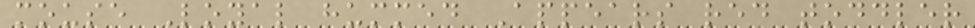mouse Loyal hummed Appears red toddler
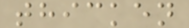thicken
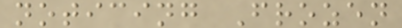noticing Frozen
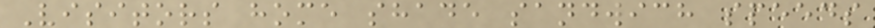Visitors home shade sandwich speeds
